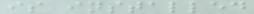is installed
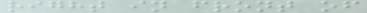right in front of
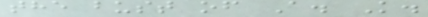the bust of A. K.
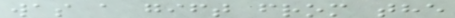was a gift from the
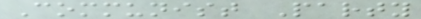Communist Party
